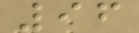96
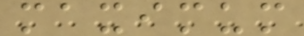maximum
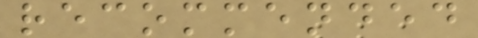recommended
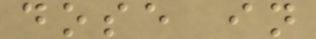dose in
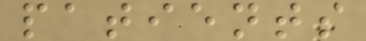patients
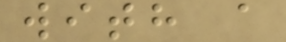with a
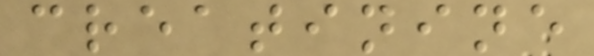creatinine
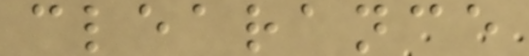clearance
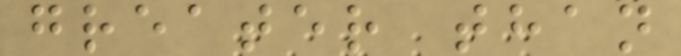greater than
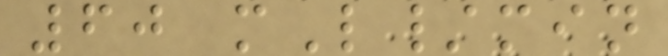60 mL/min
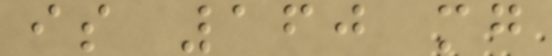is 160 mg
